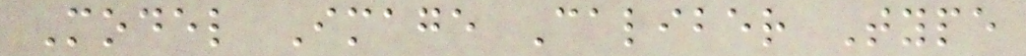Model Image Caliber Type
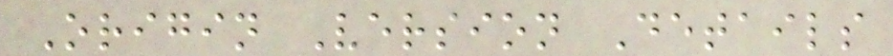Origin Version Details
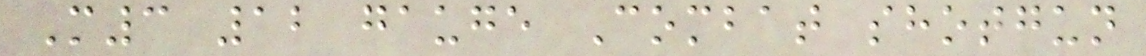M3 12 gauge Combat shotgun
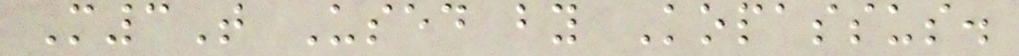M3T Used by Kopassus.
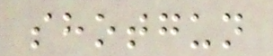shotgun
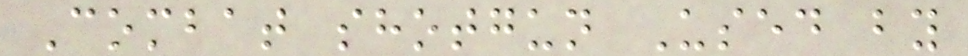Combat shotgun Used by
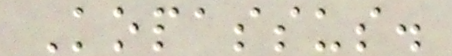Kopassus.
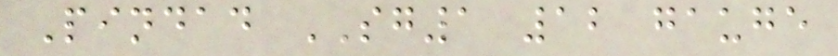Pindad SG1 12 gauge
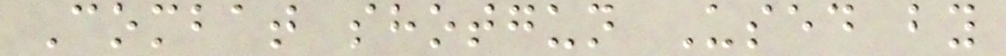Combat shotgun Used by
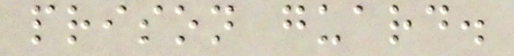prison guard.
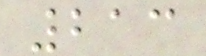213
